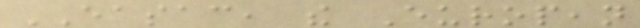EASAC, the European
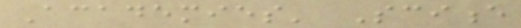Academies' Science
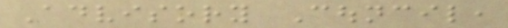Advisory Council,
